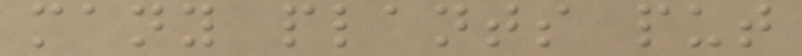many plants put
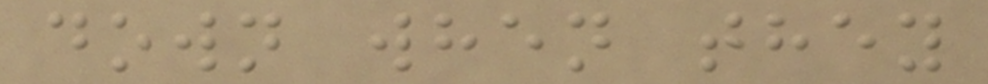down when they
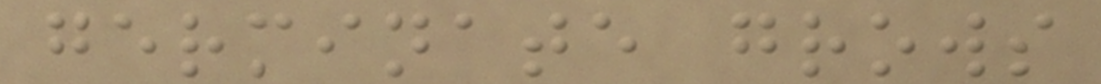germinate grows
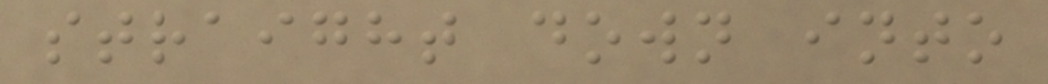straight down into
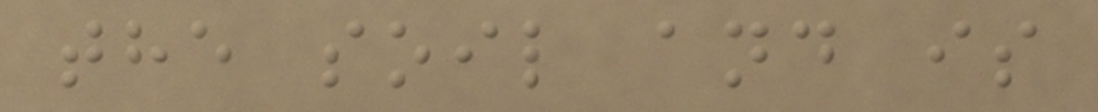the soil and is
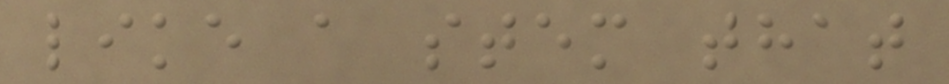like a stem that
